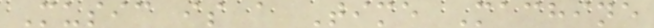Music is a Time Machine
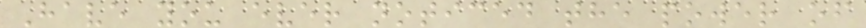Have you ever noticed the power of
